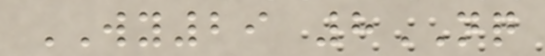WY29 8NQ
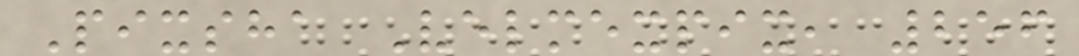Pixsha Velmexpix, 256
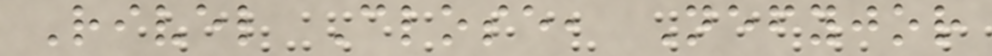Rivel Close, Nefyjor
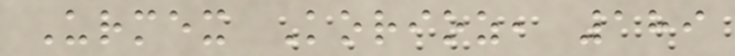Urmex Korioz, 189
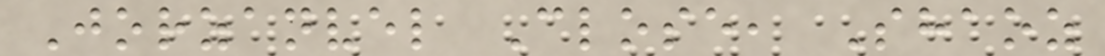Jorzanvel Close, Shaoz
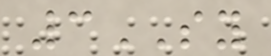3SY
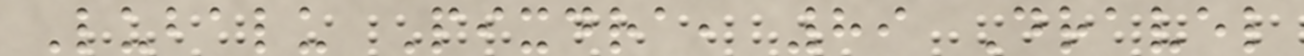Lubalu Pixdra, 89 Dravel
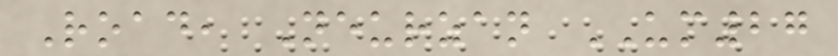Road, Neurzan UM27
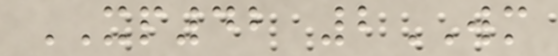XP42 2WM
